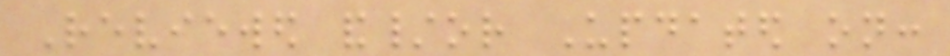Reviewed and/or Updated on:
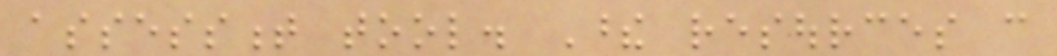assessment tool. These resources can
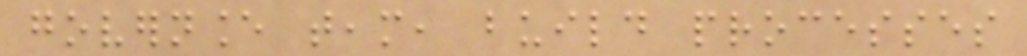governance team, build processes
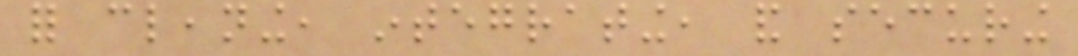for cleaning, integrating, and securing
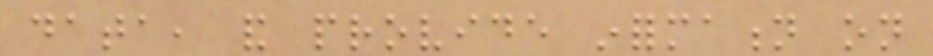data, and provide information on
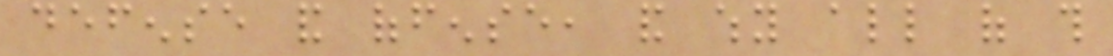defense and offense, and why all of this
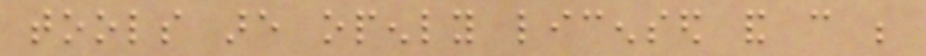tools are openly licensed and can be
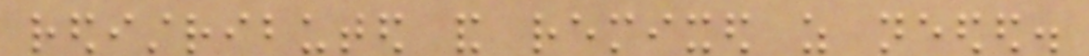redistributed and remixed as needed.
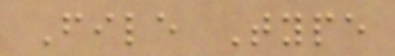File Type
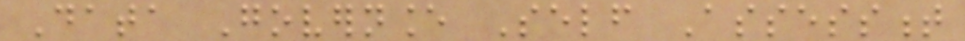Data Governance Self Assessment
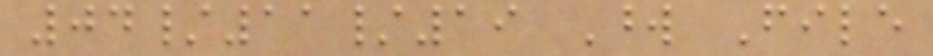04/11/19 Word File
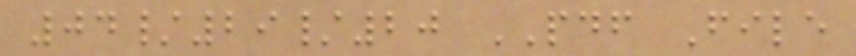04/29/20 PDF File
